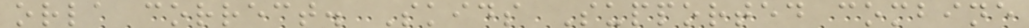orla correct. Skids Supported combine
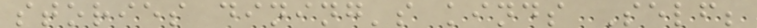stories dining's kinds Self;
